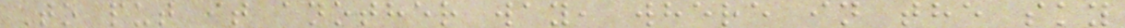To put it another way, where in the sky
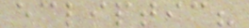ecliptic?
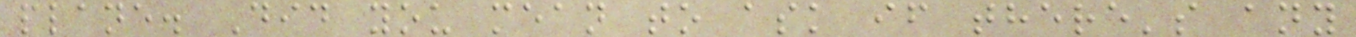plane. Did you mean to ask if there's any
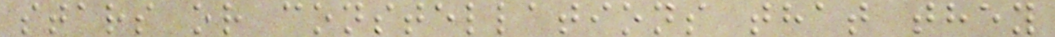stars or constellations that they
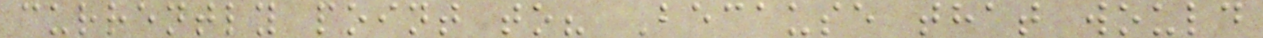currently point to? Because that would
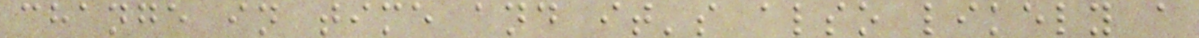change in time and it's also likely a
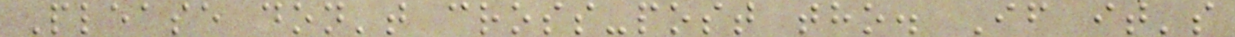Please don't cross-post tho. If it's
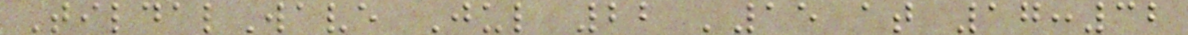TildalWave Jul 22 '15 at 17:32
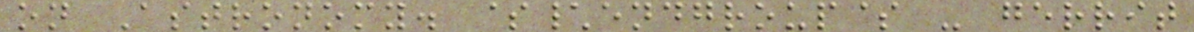on Astronomy. $\endgroup$ - gerrit
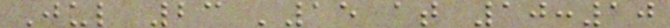Jul 23 '15 at 10:10
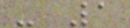- 1
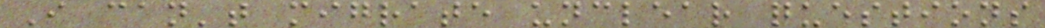I can't migrate unclear questions
